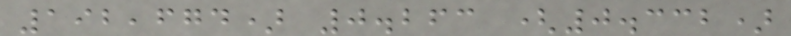192,674) 0.263 (0.332)
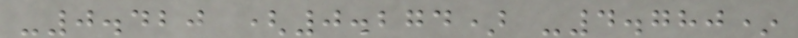-0.420 (0.274) -4.780*
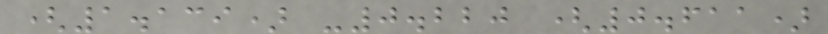(1.139) -0.220 (0.611)
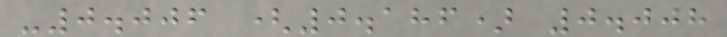-0.006 (0.186) 0.008
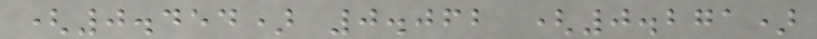(0.454) 0.062 (0.271)
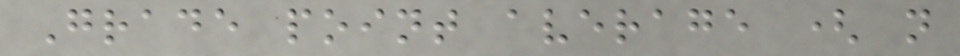Grade point average ( n
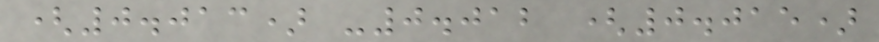(0.013) -0.012 (0.015)
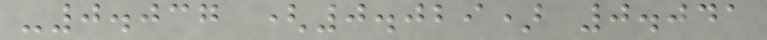-0.037 (0.029) 0.041
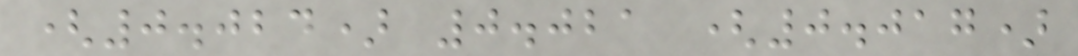(0.024) 0.021 (0.017)
